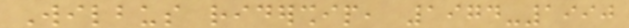Wilbus ridership, 1974-1990
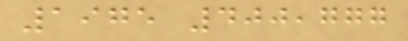1975 400,777
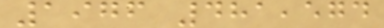1976 481,574
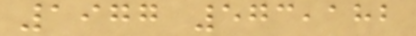1977 573,182
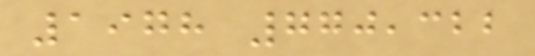1978 770,322
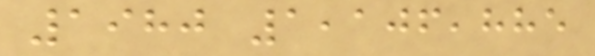1980 1,106,885
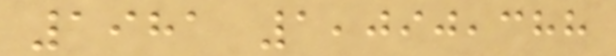1981 1,090,388
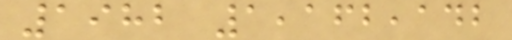1982 1,162,142
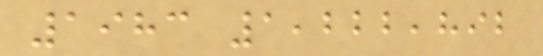1983 1,222,892
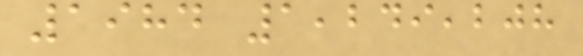1984 1,249,208
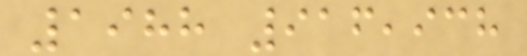1988 916,938
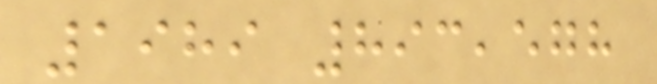1989 893,578
